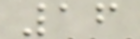16
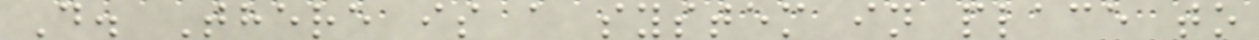D. There is a system in place to
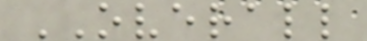OVERALL
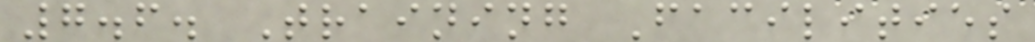7.6. Training Facilities
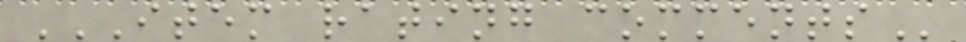ITEM RATING COMMENTS
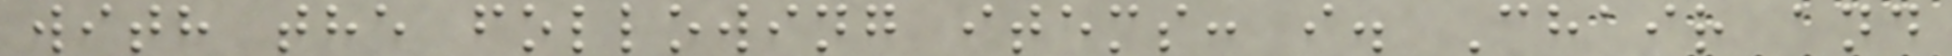with the following items: i. Chair and
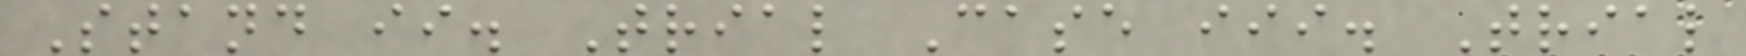Stand ii. Trial Case iii. Trial
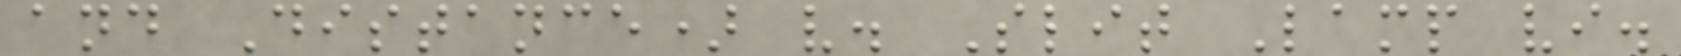and Distance) v. Slit Lamp vi.
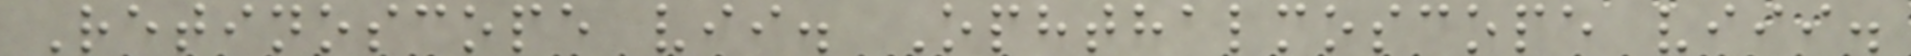Retinoscope vii. Ophthalmoscope viii.
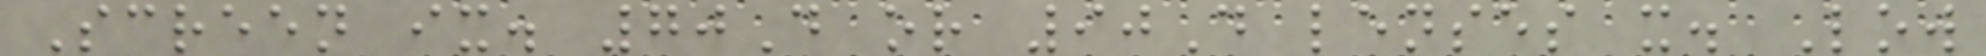Screen ix. 70D or 90D lenses x. Low
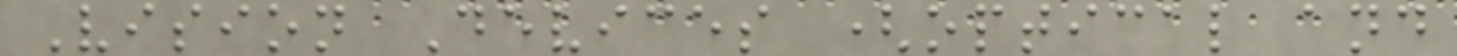Vision Devices (optical and
